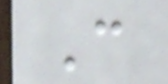C
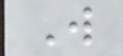W
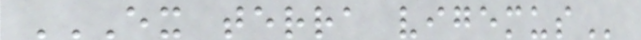EX TERRA VIGEMUS
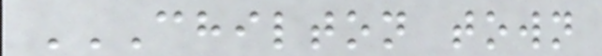CHILTON TOWN
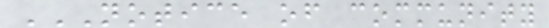NOTICE OF COMMUNITY
